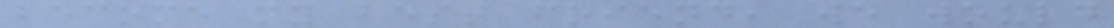become my best friend, we would
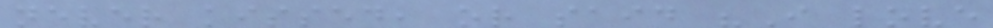never kissed, or said "I love
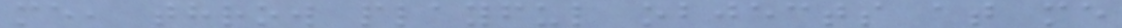me, throw playful objects at me
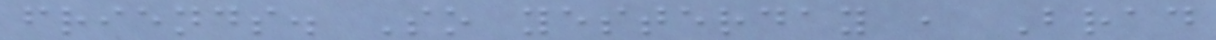friends. So yesterday , Brad
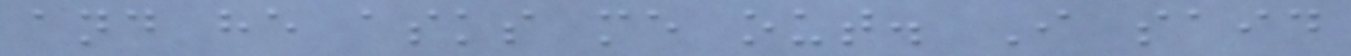and he asks me out. I said
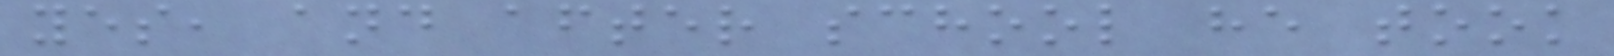yes, and after school he took
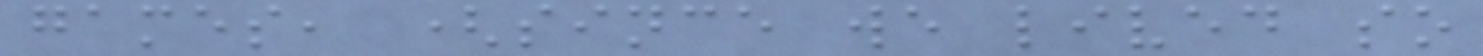games, (since we lived so
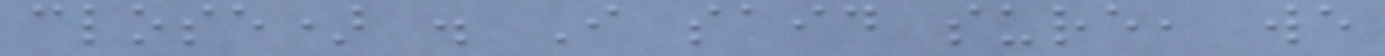close) . I said sure, we
